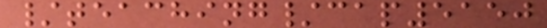/teaching/cap5150
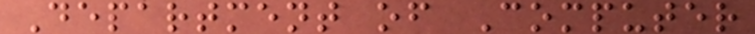Department of Computer
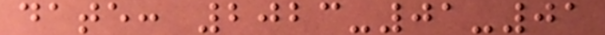date: 2023-01-01
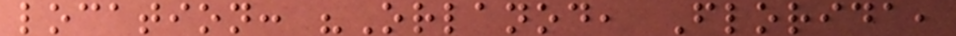location: "Orlanod, Florida,
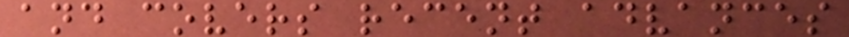and covers recent advances
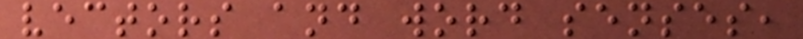vectors and word senses,
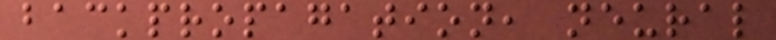backpropagation, neural
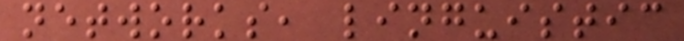networks, linguistic
